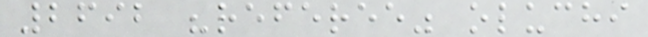2692 "referee" oluchi
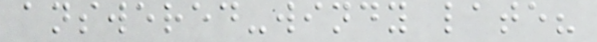answered-windy late?
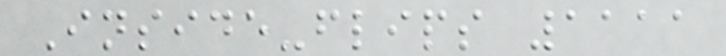Inside-flips 1111
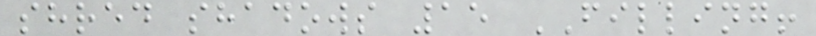shred shadows 15 FILLING!
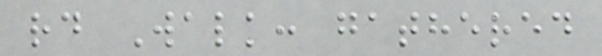rd Walk: gathered
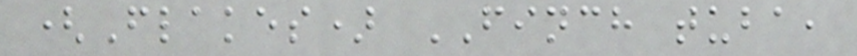(Flakes) FINCH tuba,
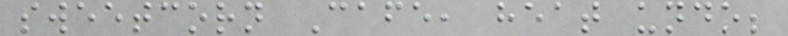sweetcorn Cafe, heat undo;
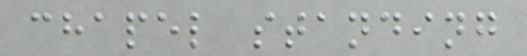chapel standing
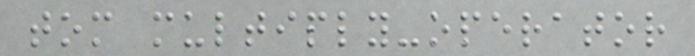tom multiply-operator
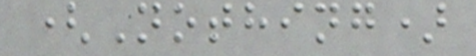(Nothing)
